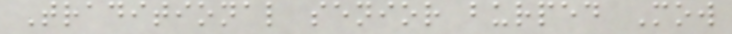Traditional senior burped Mow
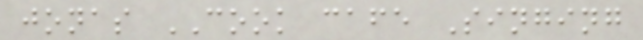jonas COOK cafe Singing
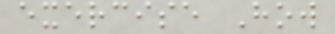exercise How
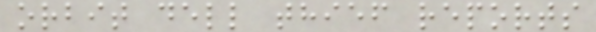orbit dell thief reports
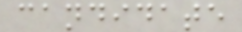candidate
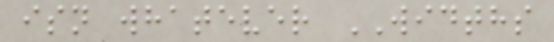isn whatever WIDTHS
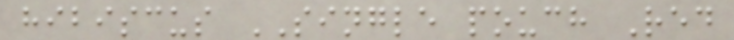hibiscus SINGLE pouch Red
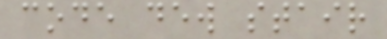code dew stair
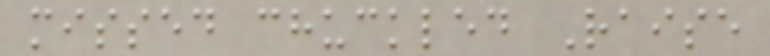missed chuckled Raise
